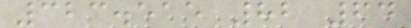323.515 82 64
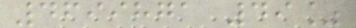4699871 49%
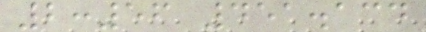2:56 451.134
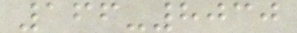166-8030
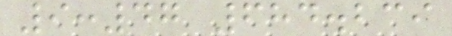9:47 684.239
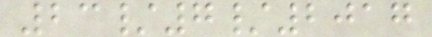23/7/2017
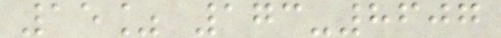15% 173-8607
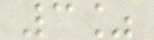3%
